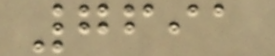7691
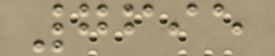7695
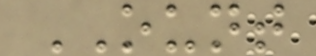OUNT
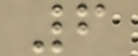6
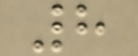8
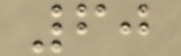60
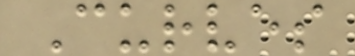Curves
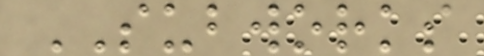SUBWORKS
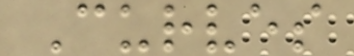Curves
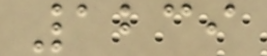1239
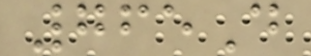765D
